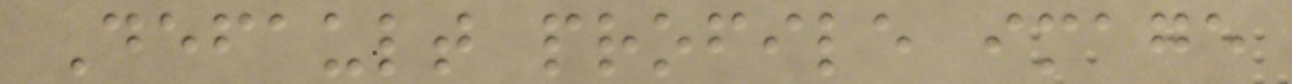Default profile image
